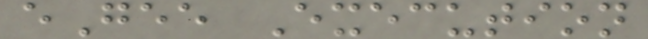eGee Execution
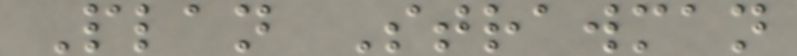Plan Strawman
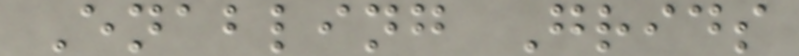Enabling Grids
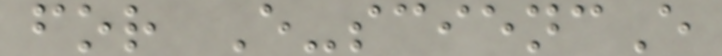for E-sciencE
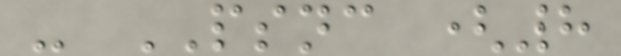- PSNC (8
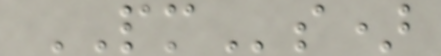PMs)
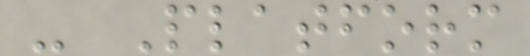- Platform
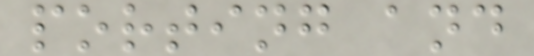porting and
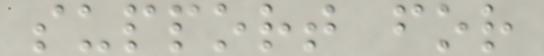support for
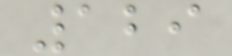129
